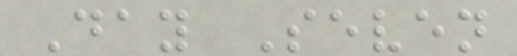Day Seven
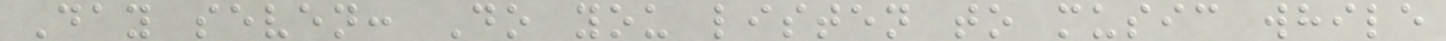Day seven: Do you listen to music while
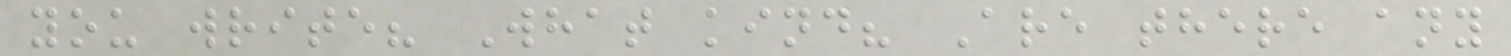you write? What kind? Are there any
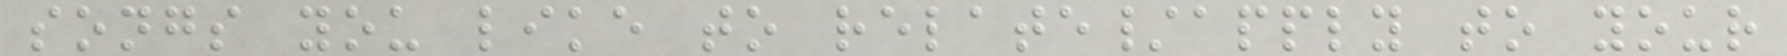songs you like to relate/apply to your
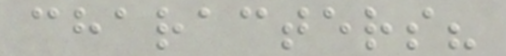characters?
